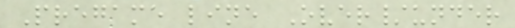Pregame line Over/under
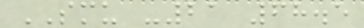SMU -21 68.5
